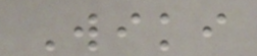Wiki
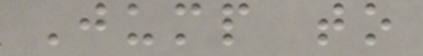Jump to
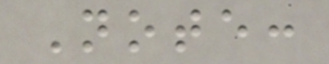Note:
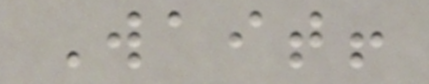Wait!
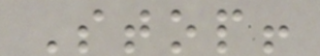Stop!
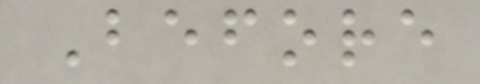Before
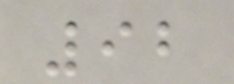92
